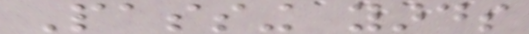Passing yards
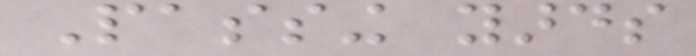Passing yards
